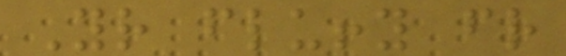Your fluffy friend
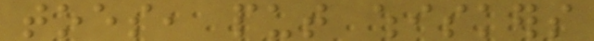toes, put whiskers
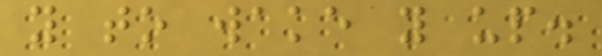you to wake you up.
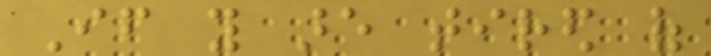If you are tired of
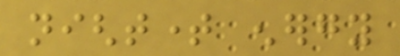nighttime energy
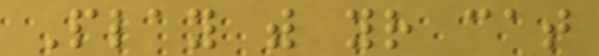Play with your cat
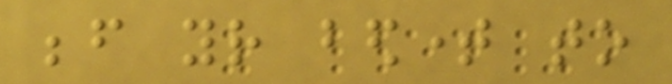before your bedtime to
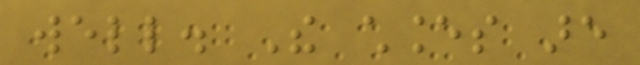well. The chances are
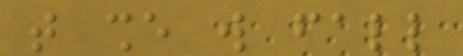that she will fall
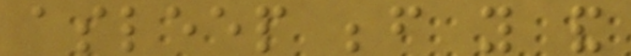asleep before you and
